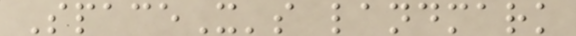SpaceX's landmark
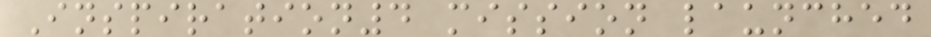Inspiration4 mission launched
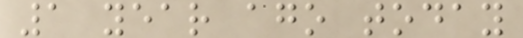1 year ago today
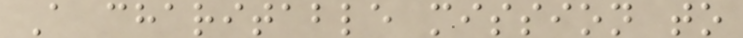A charitable mission to
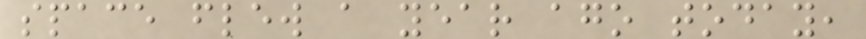space flew a year ago today,
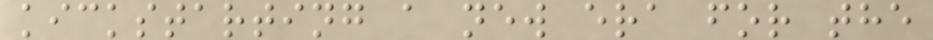kickstarting a new era for the
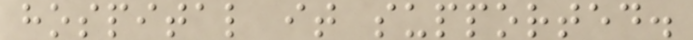hospital it supported.
